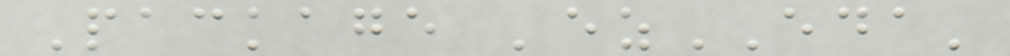Package 'ezEDA'
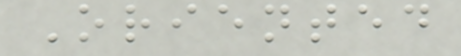Oriented
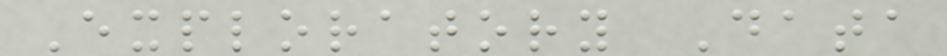Exploratory Data
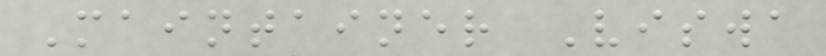Maintainer Viswa
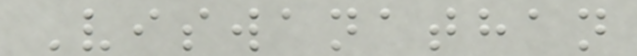Viswanathan
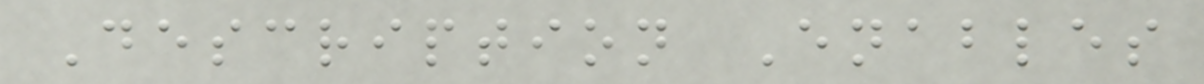Description Enables
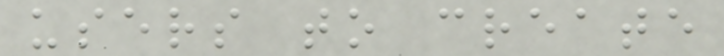users to create
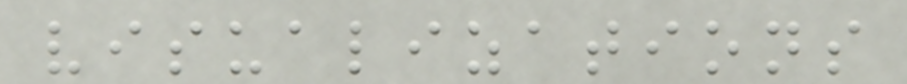visualizations
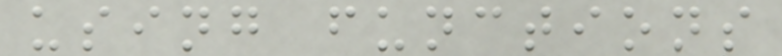using functions
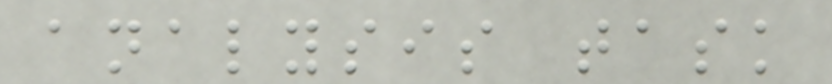analysis task
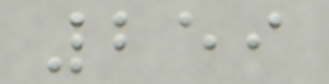259
